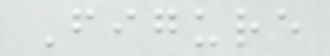Figure
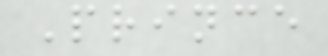Prince
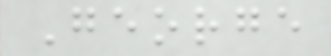George
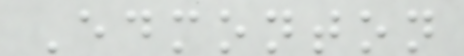Edmonton
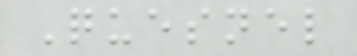Quesnel
